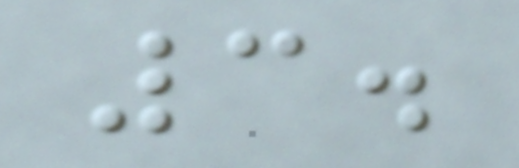3.
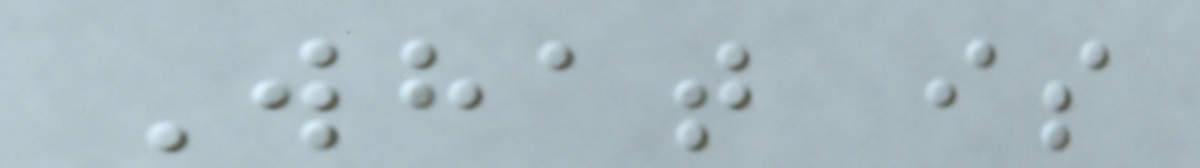What is
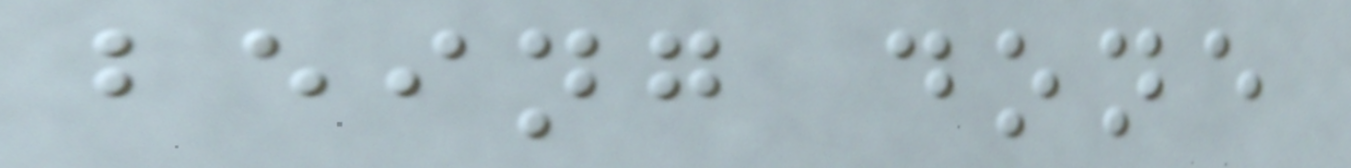being done
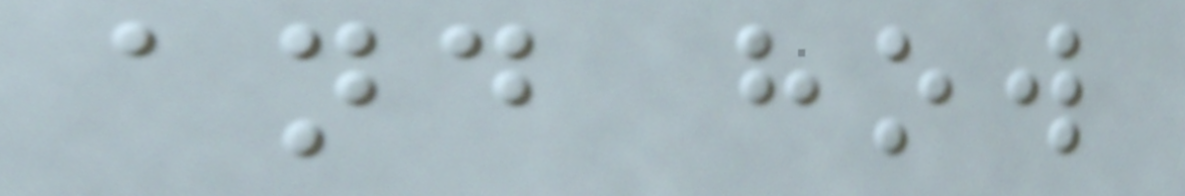and how
